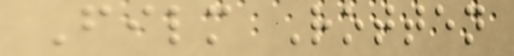Film Rotten
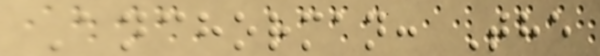Anchorman: The
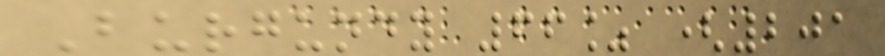Burgundy 66% (201
